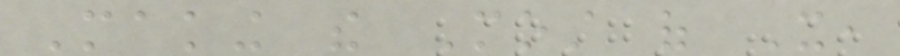Making the Most of It,
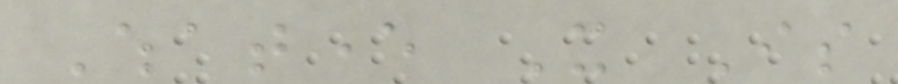Whatever It Is
